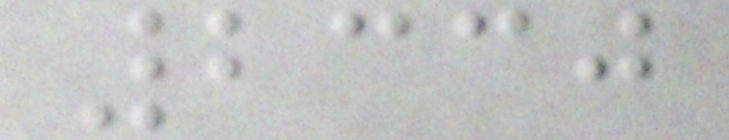2330
